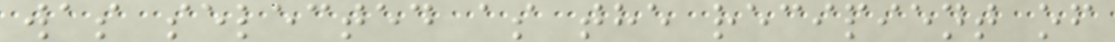was selected as the recipient of
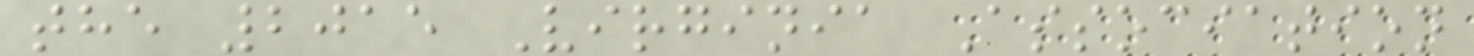the 2015 Virginia Association
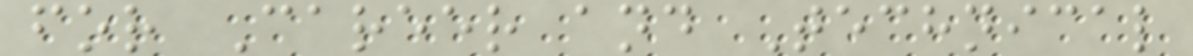for Career and Technical
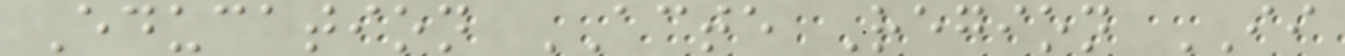Education ACTE Region II
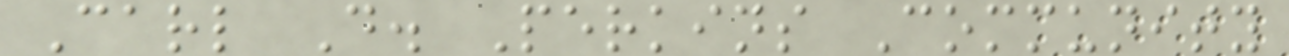Carl D. Perkins Community
